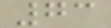73
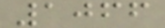1066
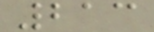213
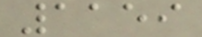1159
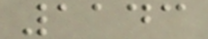1143
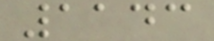1143
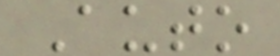Auto
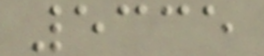5335
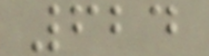624
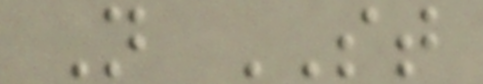N ST
